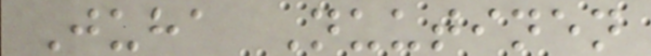Juha Nuutinen
